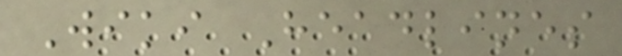Wiki Headlines
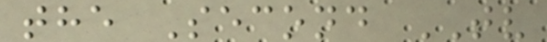the Second TV
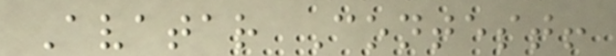Avatar Contest!
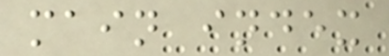main index
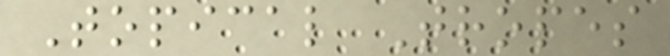Topical Tropes
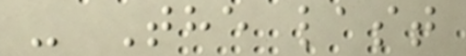- The last
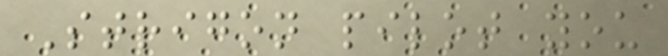Strigon pilot you
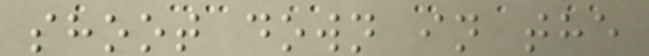shoot down in the
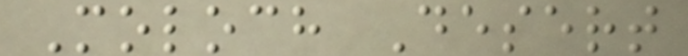Moloch Desert
